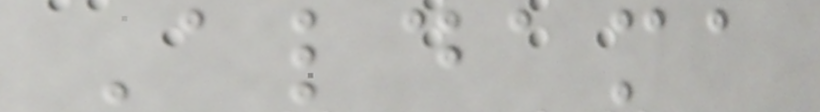Aldama
